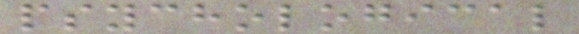psychological
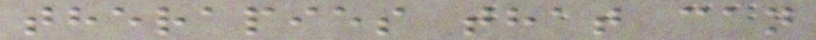therapies that can
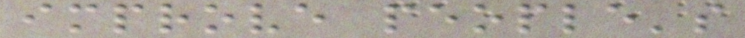improve people's
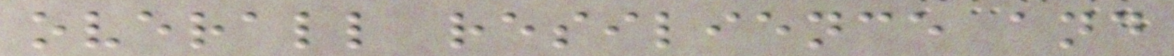overall resilience and
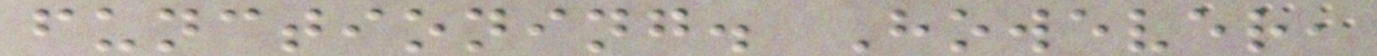functioning. However,
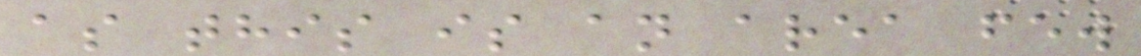as this is an area few
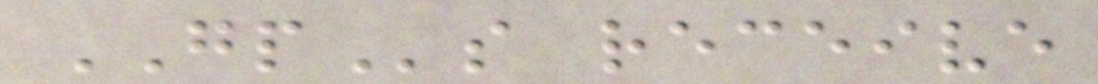GPs receive
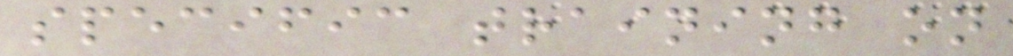specific training on
